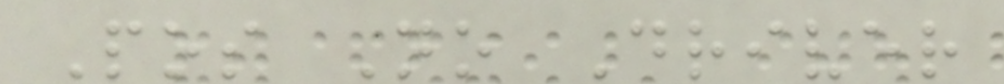Pos No Driver
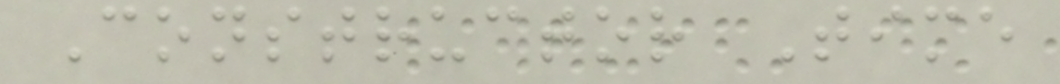Constructor Time
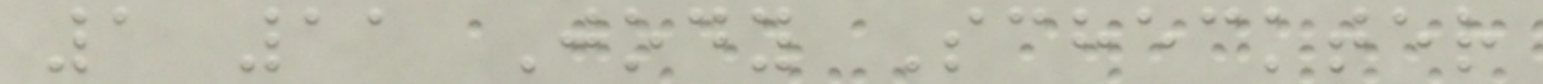1 11 Jody Scheckter
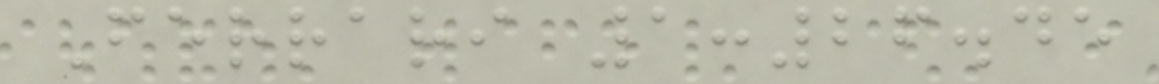Ferrari 1:26.45
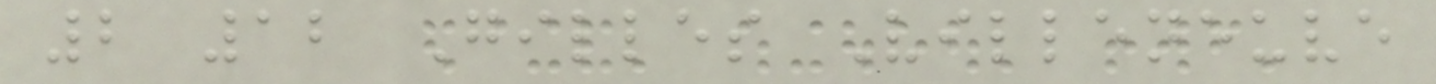2 12 Gilles Villeneuve
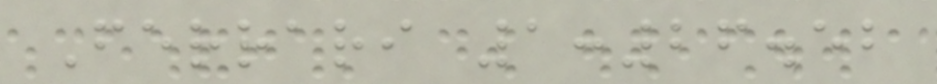Ferrari 1:26.52
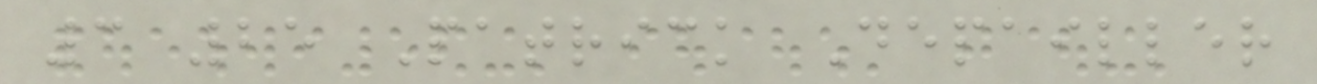3 25 Patrick Depailler
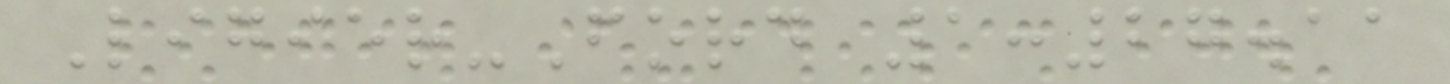Ligier-Ford 1:27.11
